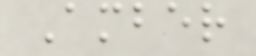Amber
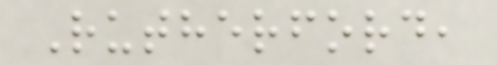Rutherford,
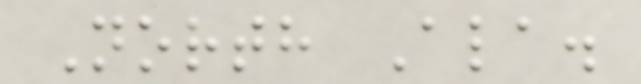North Ala.
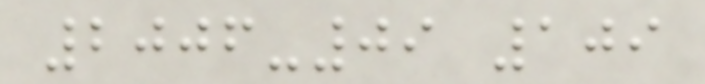2006-09 109
